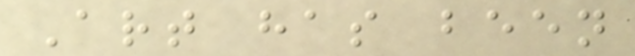Art has been
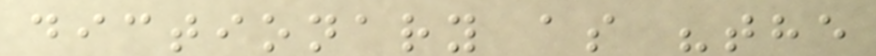dictionary as "the
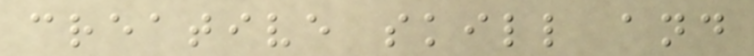creative skill and
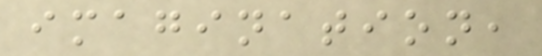imagination,
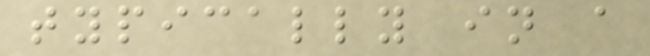typically in a
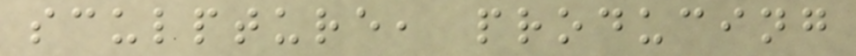sculpture, producing
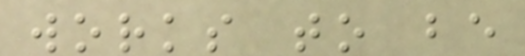works to be
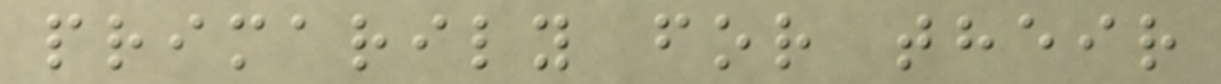primarily for their
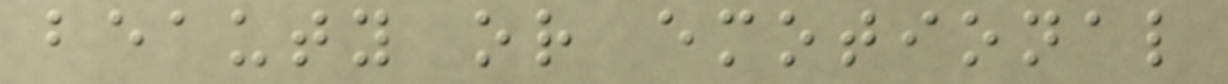beauty or emotional
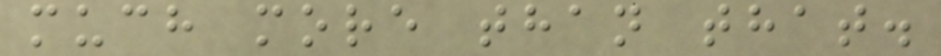much more than that.
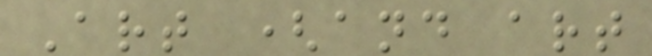Art (and art
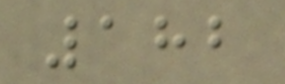182
